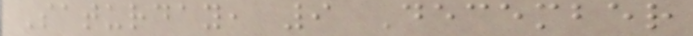Saturday, 9 December
